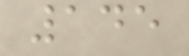145
